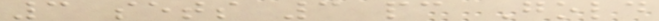3 sets 3 pc Gold
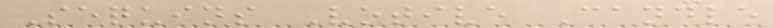Sequins Votive Candle
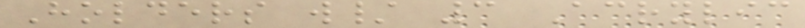Holders w/ 3 Acrylic
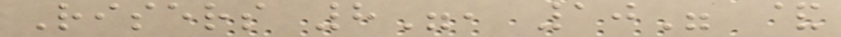Risers 8", 10" &
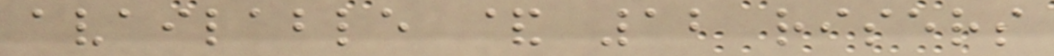available & 12 risers
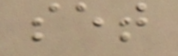set
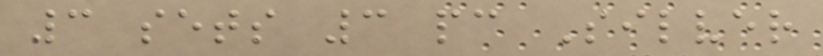3 sets 3 pc Silver
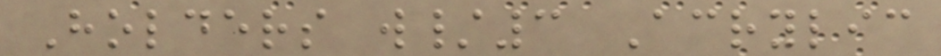Holders w/3 Acrylic
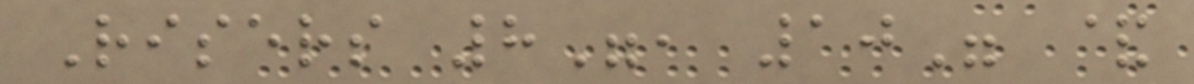Risers 8", 10" &
